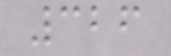326
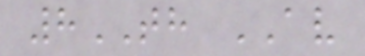8TH AV
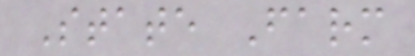State Farm
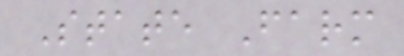State Farm
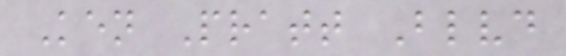Ken Pratt Blvd
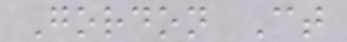Gordon Ct
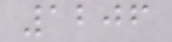1206
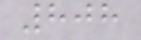808
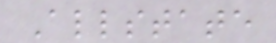Allstate
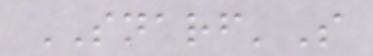SNARF'S
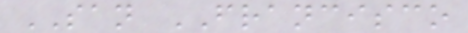SAN FRANCISCO
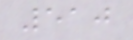510
